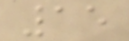15
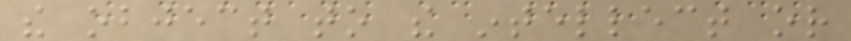the object to the intellect or
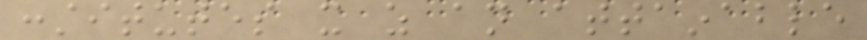constitutes it as an attainable
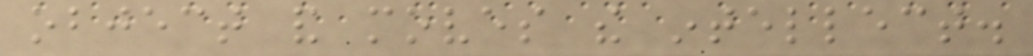object and moves the intellect.
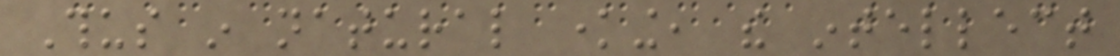Thus in natural knowing, the intellect
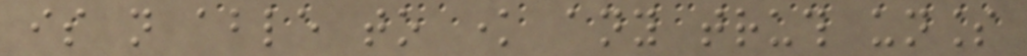is not able to know any truth unless
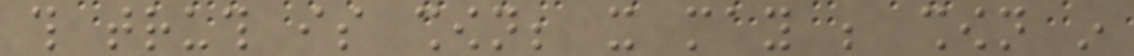this truth is shown; it may be shown in
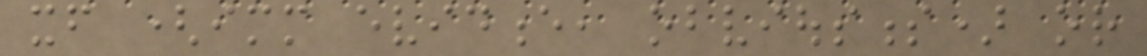itself (immediate evidence, obviousness) or
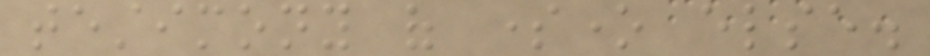testimony of someone else.
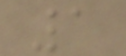1
